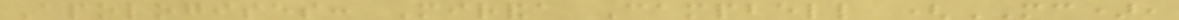Apologises: Miranda Campbell (MC),
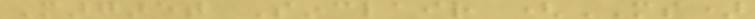Margaret Sinclair (MS)
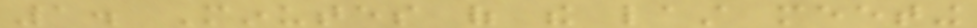1. Minutes of the last meeting
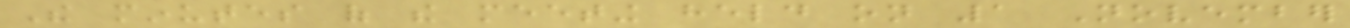The minutes of the meeting held on 1 November
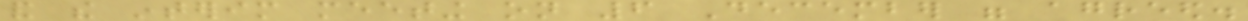and the interim meeting on 6 December were agreed.
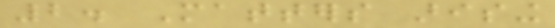2. Matters arising
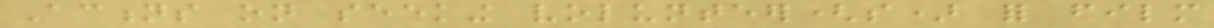Actions on seeking volunteer(s) for film
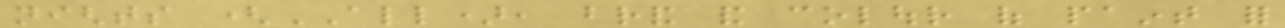nights (ALL), brand and colour of paint for
